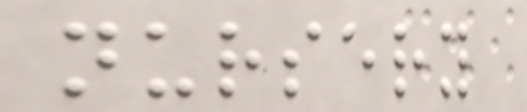nursery
